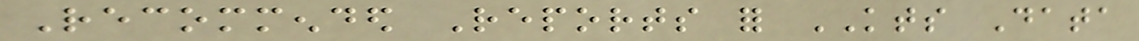Recommended Reports for KTS Data
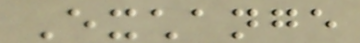Exchange
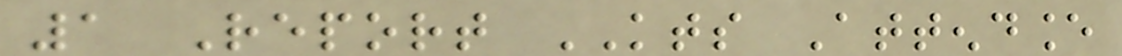1 Report KTS Attendance
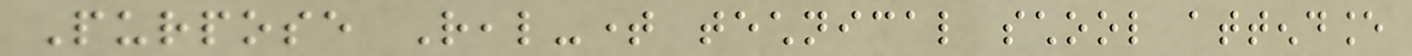Purpose Real-time technical school attendance
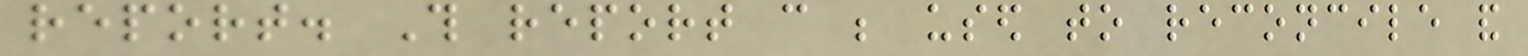report. This report can be used to reconcile and
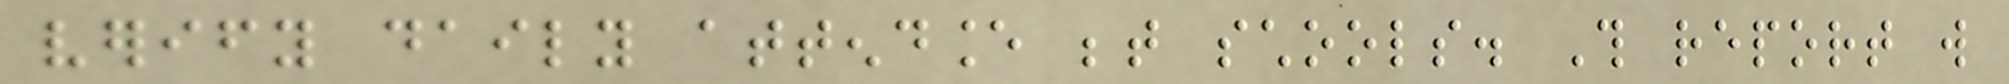verify daily attendance between schools. This report will
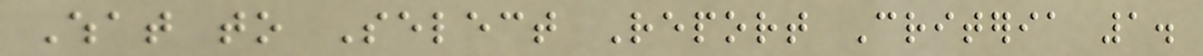What to Select Report Criteria 1.
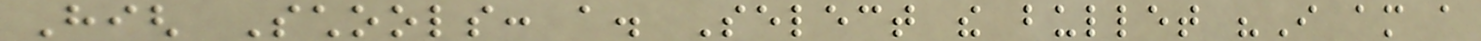High Schools: a. Select the bullet "I am a
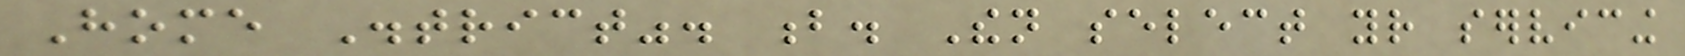Home District". b. Then select your servicing
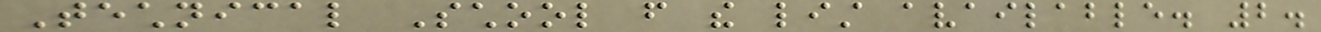Technical School from the list available. 2.
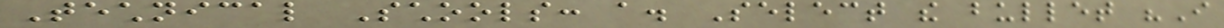Technical Schools: a. Select the bullet "I
